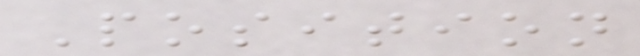Position
